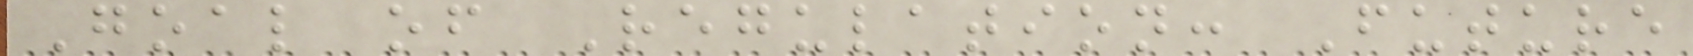Goal of Regulation: Future
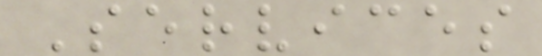Services
